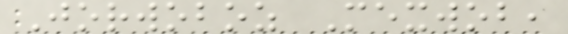Jorwoboz Mexwob,
